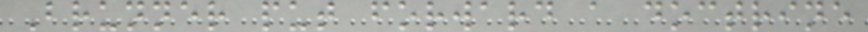Brunner put forward a doctrine
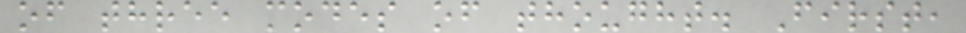of three modes of thought. First,
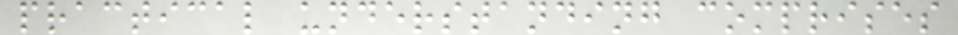practical understanding comprises
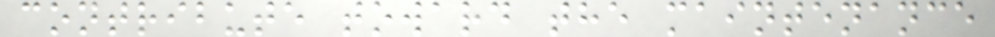contribute toward the maintenance
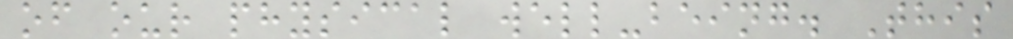of our physical well-being. This
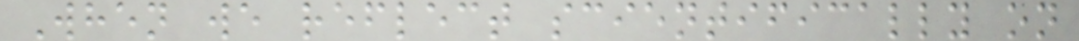When we reflect scientifically on
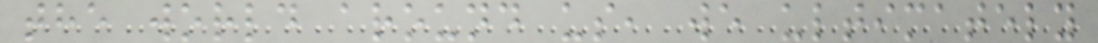the world around us, we ultimately
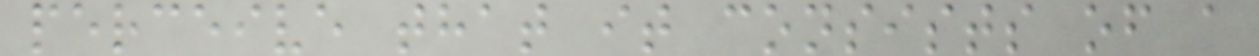perceive that it consists of a
